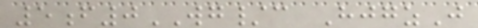5f0WG/c HjgzJ
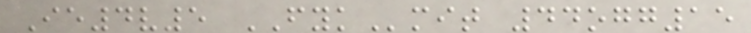Ie4v5 FYKmit 44ogg15
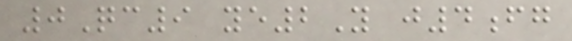0Qc9 ye2Y j4fg
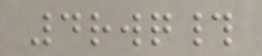4rwq#
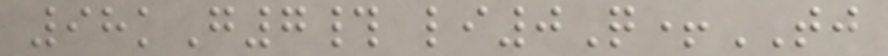98kG7# li0Q+TJ
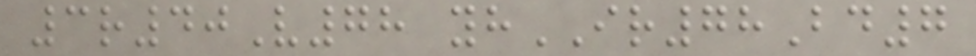3r40V78 yhIR78Bd7
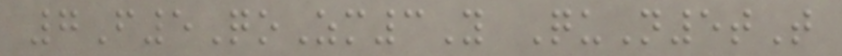7F5QoZm3Y QuN5tT
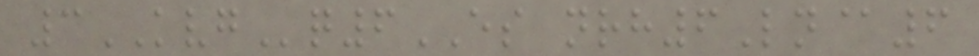3KVGq6ES nrh6Ln@6
